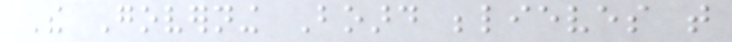The Governing Board believes that
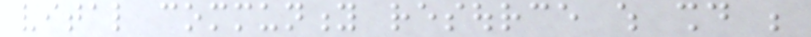vital community resource which should be
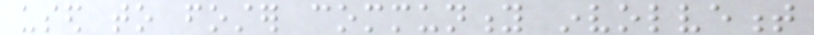used to foster community involvement
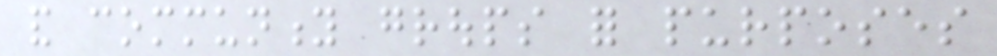and community groups for purposes
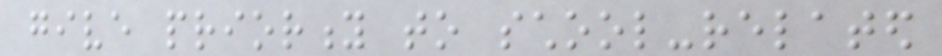give priority to school-related
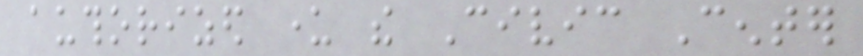authorized under the Civic Center
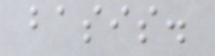basis.
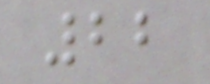22
